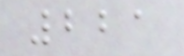221
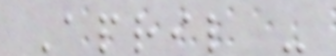April -
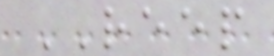REEP
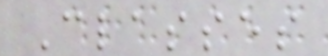Classes
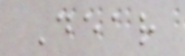Dear
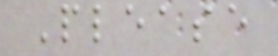Please
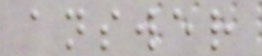answer
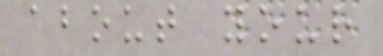about your
